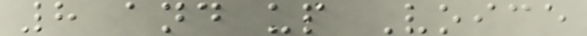8 and up Voice
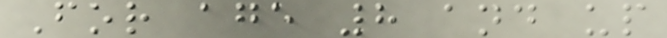For age 8 and up
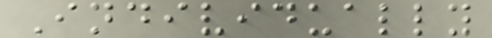Individually
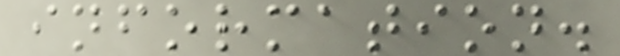information.
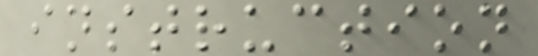instruction
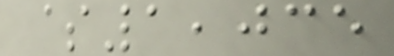$1,035
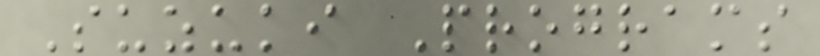Suzuki Programs
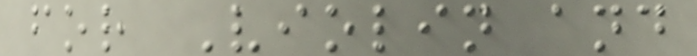for Violin and
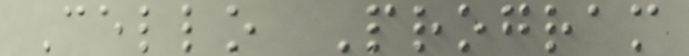Cello Program
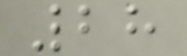28
